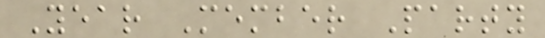Year Member Party
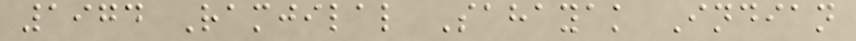1974 Ramjilal Sahayak Indian
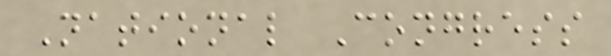National Congress
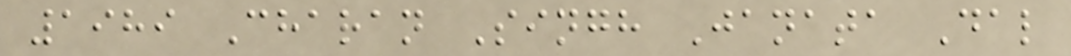1989 Charan Singh Janata Dal
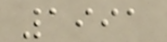1991
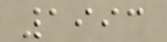1993
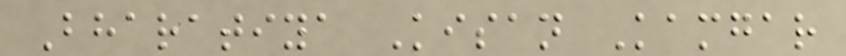Bharatiya Kisan Kamgar
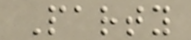Party
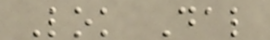Lok Dal
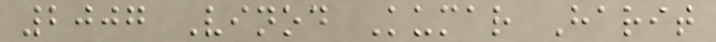2007 Vinod Kumar Harit
